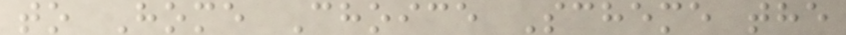to Home Choice Scheme the
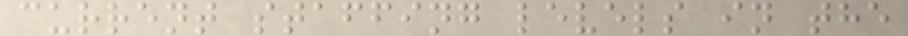current staffing levels in the
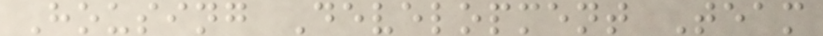Housing Development Team
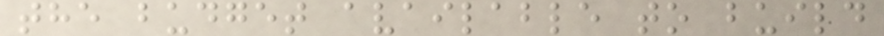the budget available to build
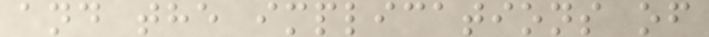and the implications of
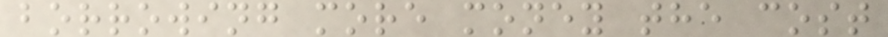borrowing more money the cost
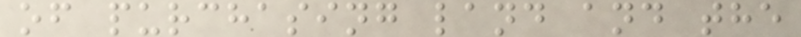of purchasing land and the
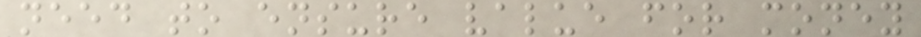need to ensure value for money
